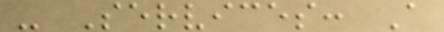- Services: A
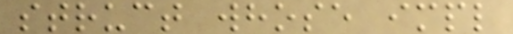struct whose impl
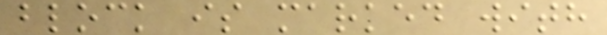block is marked with
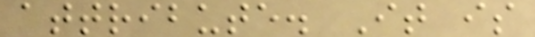attribute. It is
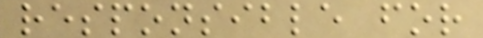responsible for
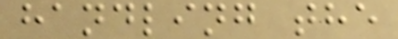handling the
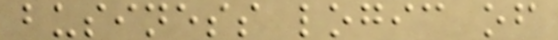business logic of
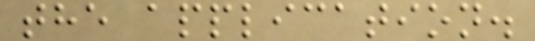the application.
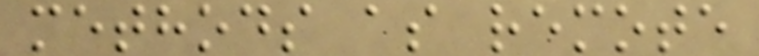methods as remote
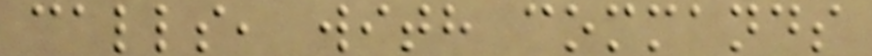calls, with commands
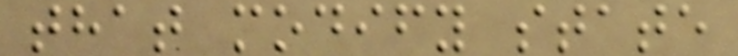that modify state
